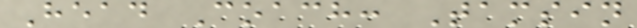Head Coach: Tamsin
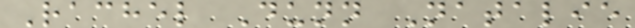Rachel Dunn Natalie
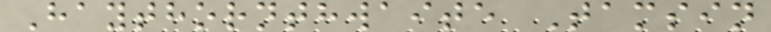Haythornthwaite Tamsin
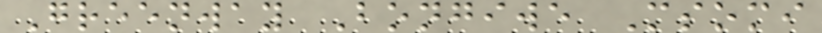Greenway Bongiwe Msomi
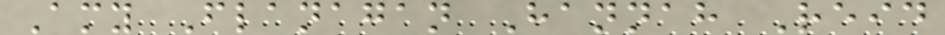Amy Flanagan Hannah Reid
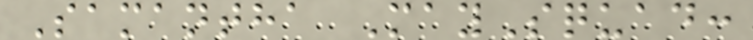Samantha MaySquad:
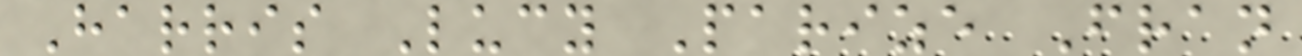Harris Lucy Parize Fran
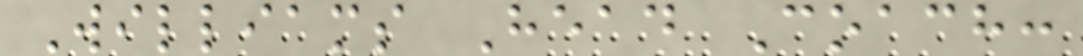Williams Head Coach:
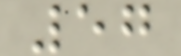57
